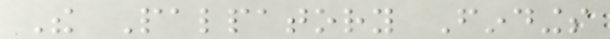The Palpatory Findings
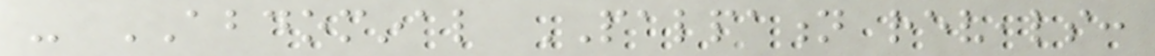- ABDOMINAL PALPATION reveals:
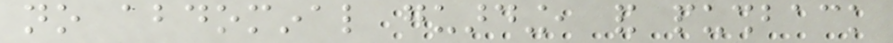no abdominal guarding, and pushback
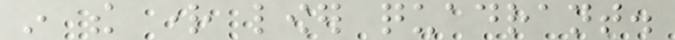in the right lower quadrant.
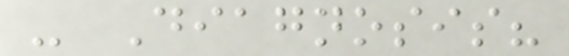- Diagnosis?
